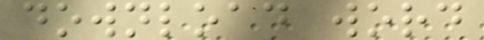download word
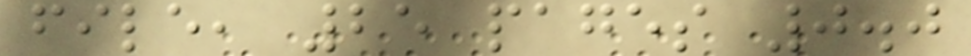file, 25 pages 0.0
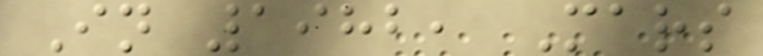In 1982, Mars
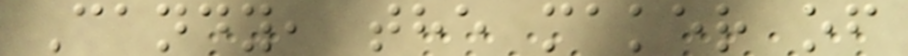Candy, the maker of
